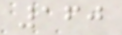160
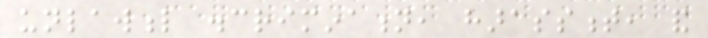unlawful discrimination, harassment, and
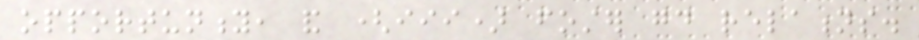opportunity, and (iii) foster good relations.
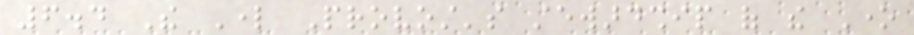6.4 The Lord Provost's stewardship of the One
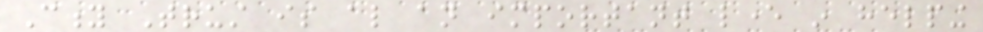City Trust is also an important lever in helping
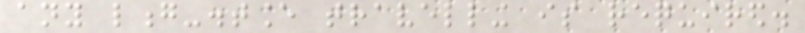any long-distance travelling is required.
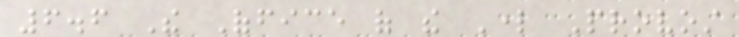6.6 The Office of the Lord Provost
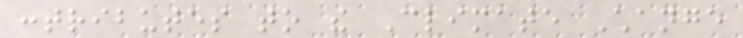contributes to the Climate Change
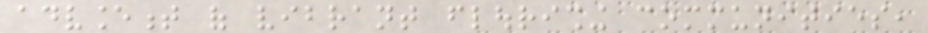advancement of vibrant flourishing communities,
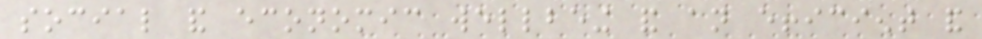social and economic wellbeing and an efficient and
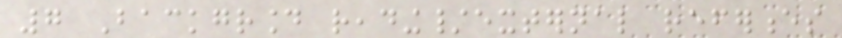7 Background reading/external references
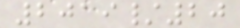2019/20
